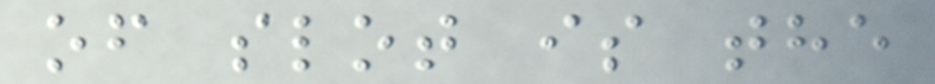of slot is the
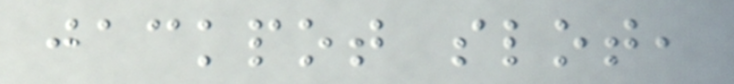jackpot slot,
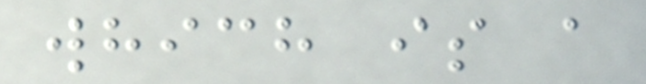which is a
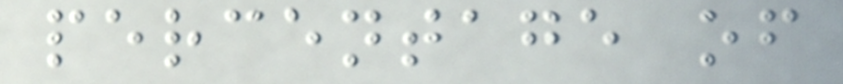percentage of
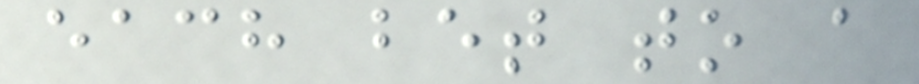each bet to a
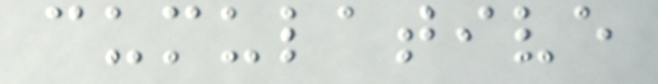cumulative
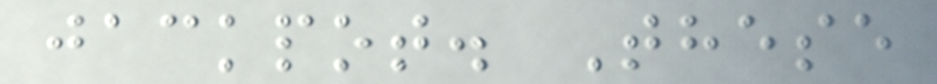jackpot. These
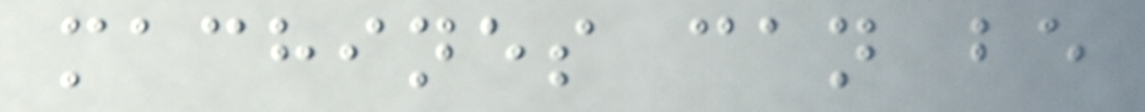machines can be
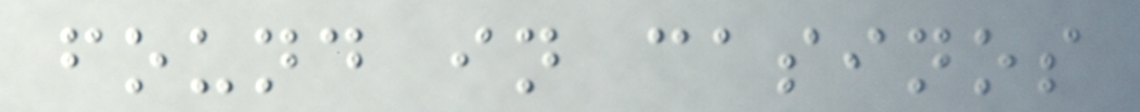found in casinos
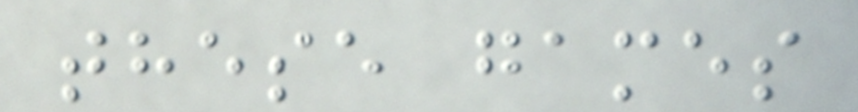these games
